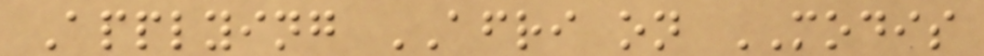Applying AFRI on MODIS
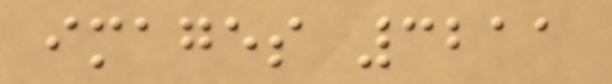images 3211
